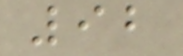92
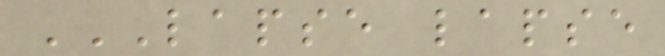LAPSE LAPSE
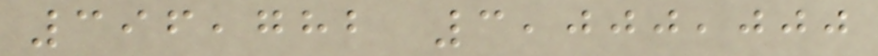396,782 3,000,000
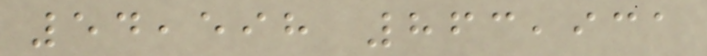54,598 863,931
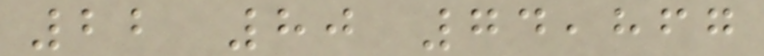22 80 74,867
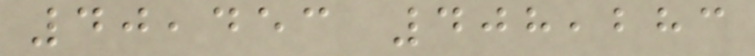40,453 408,283
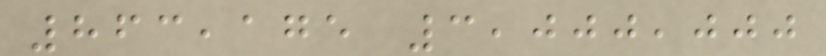863,175 3,000,000
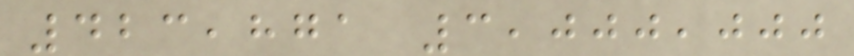423,871 3,000,000
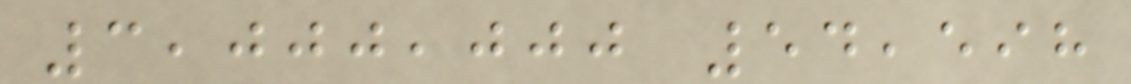3,000,000 54,598
